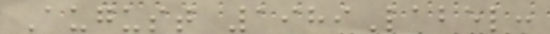August 1989Label:
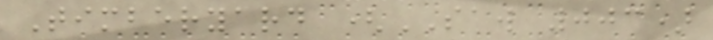Timberyard (SAW 003)
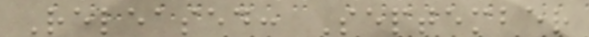Released: September
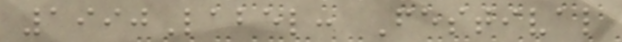1990Label: Festival
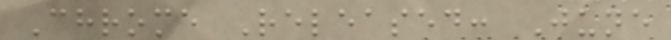Chrome Released: June
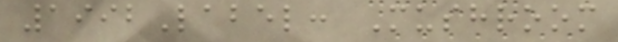1992Label: Mushroom
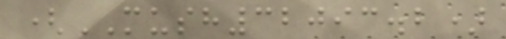(MUSH32093.2)
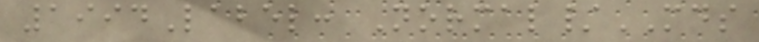1994Label: Normal/MDS
